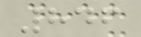846
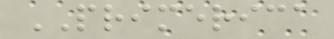PRIMERICA
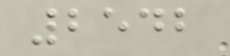2542
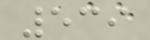539
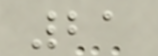21
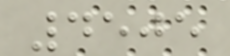4505
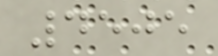4505
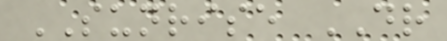SUNRISE DR
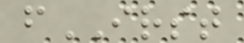fIRST
